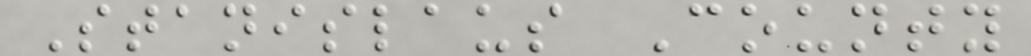Stanislaus County
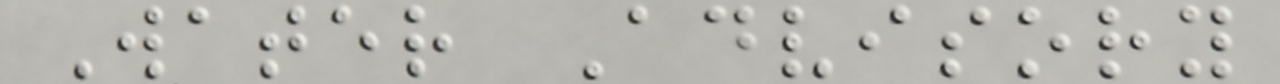Water Advisory
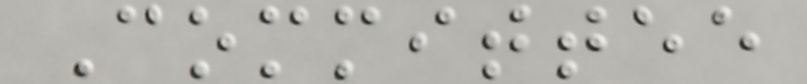Committee
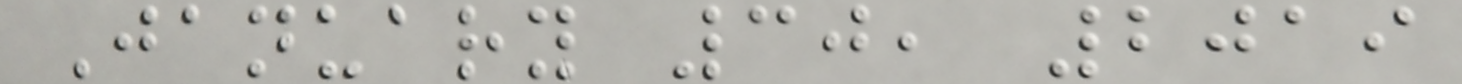January 30, 2019
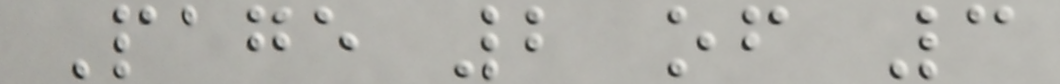Page 2 of 3
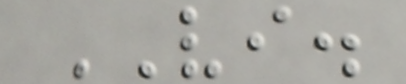VI.
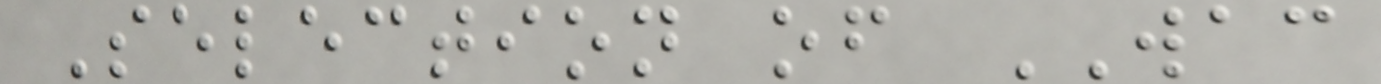Selection of WAC
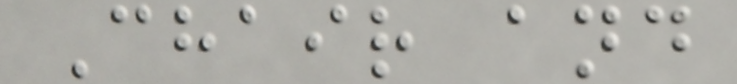Chair and
